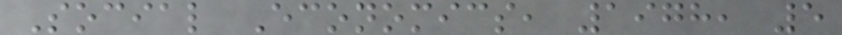Social Economics, 1978, 5
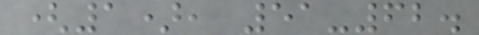(1), 51-62.
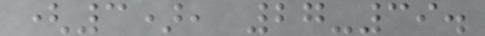(3), 27-39.
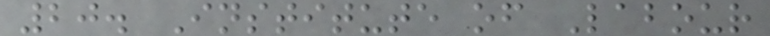20. Institute of Labour
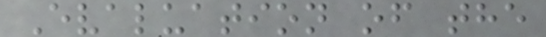Evaluation of the
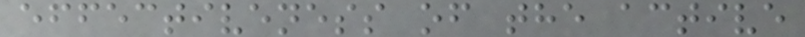effectiveness of the active
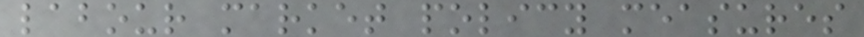labour market policy measures
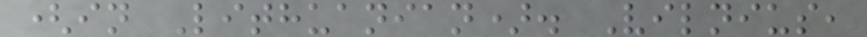(in Lithuanian). Vilnius,
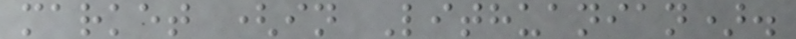market (in Lithuanian).
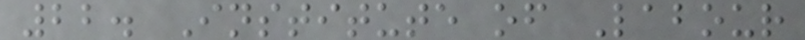22. Institute of Labour
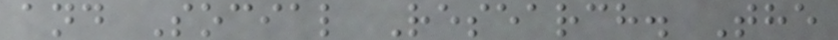and Social Research. The
